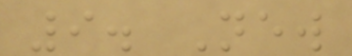9. New
